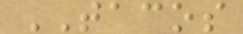TACOS
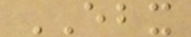EBX
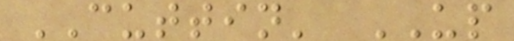CUTTIN' UP
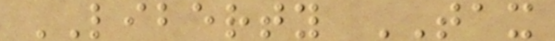LIBERTY TAX
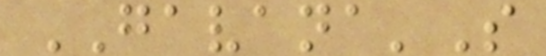GAVANA'S
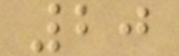20
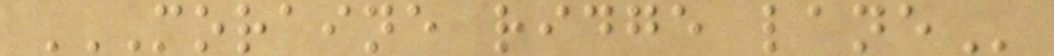MORAINE RIDGE LANE
